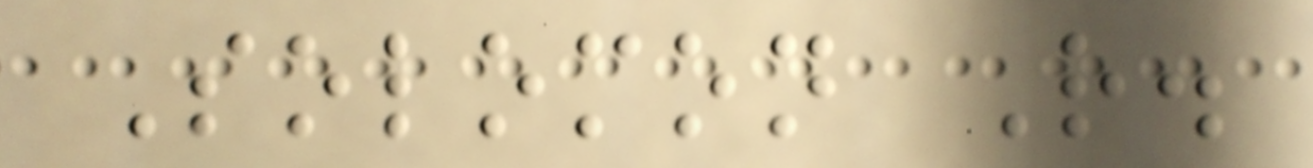Solomon R.
